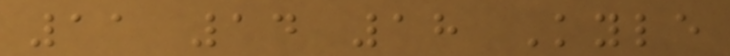11 14 18 Kyle
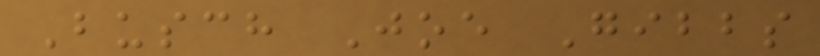Busch Joe Gibbs
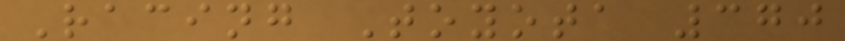Racing Toyota 370
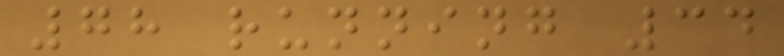78 running 34
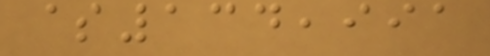$134,991
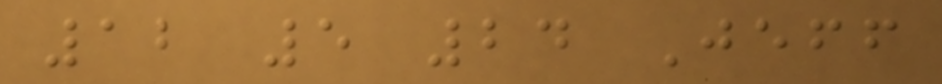12 5 24 Jeff
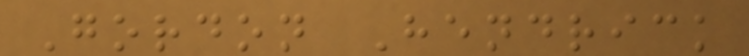Gordon Hendrick
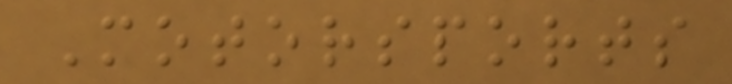Motorsports
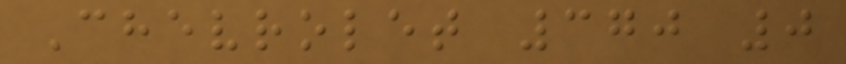Chevrolet 370 0
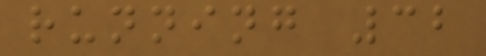running 32
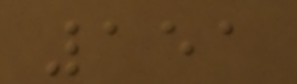151
